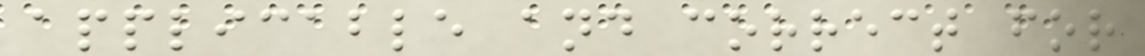applicable and correct for
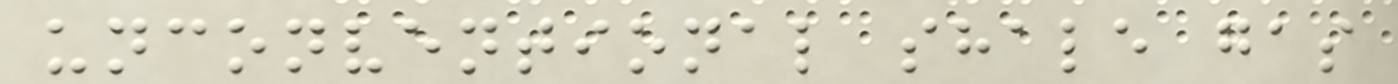unconventional shale gas
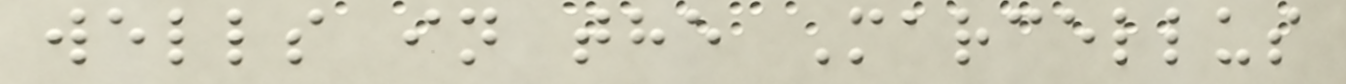wells in the Marcellus
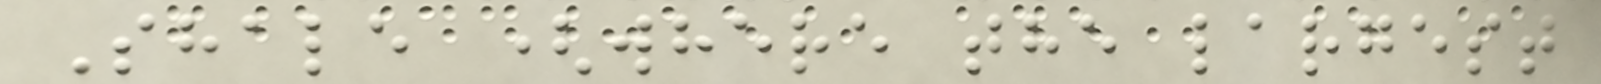Shale (where the largest
